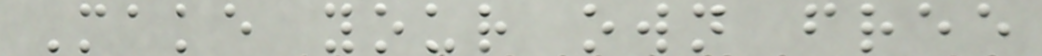Make your own free
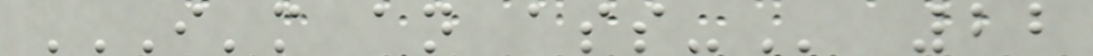I'M AN ASS- 22
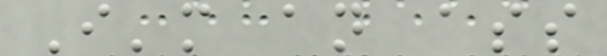I'm an ass
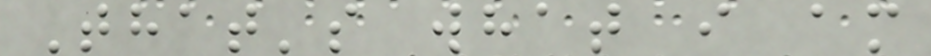That's what i am
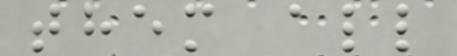them all
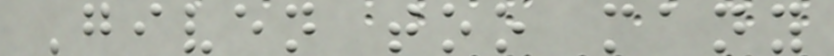Given too many
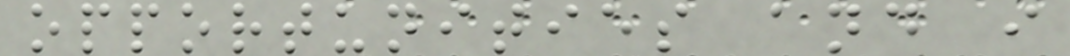opportunities and i
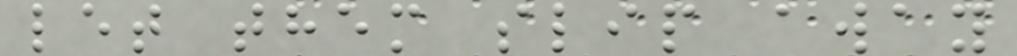let them slip away
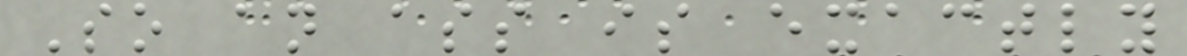So an ass is exactly
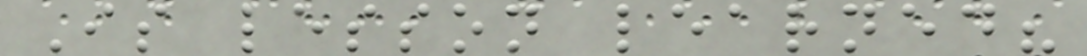Is lesson learned?
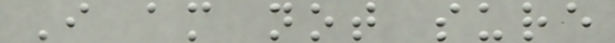I am not sure
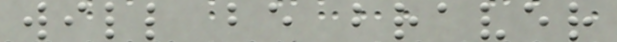will be braver
